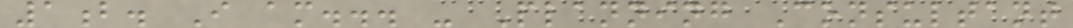1b. I am... - Planning Consultant
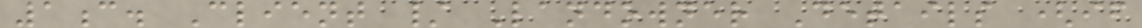1c. Client / Landowner Details (if
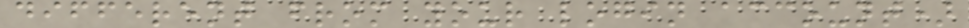different from your login account)
